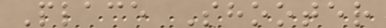Place Shooter
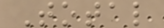Total
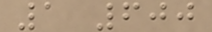1 600
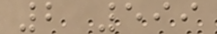2 599
